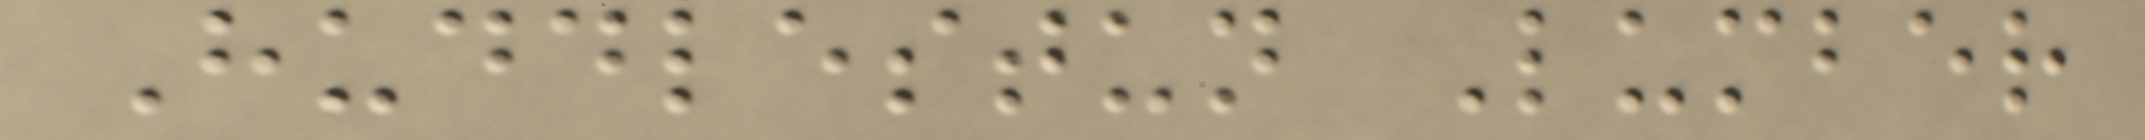Huddlestun Lumber
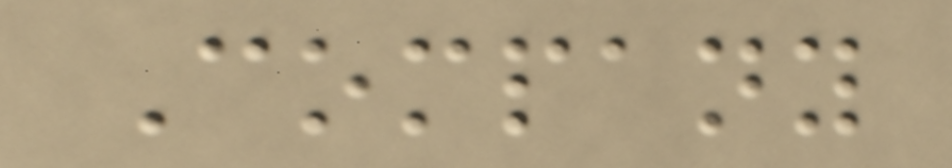Company
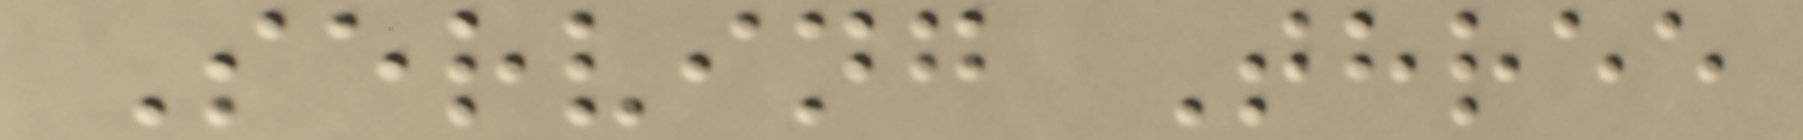Serving Three
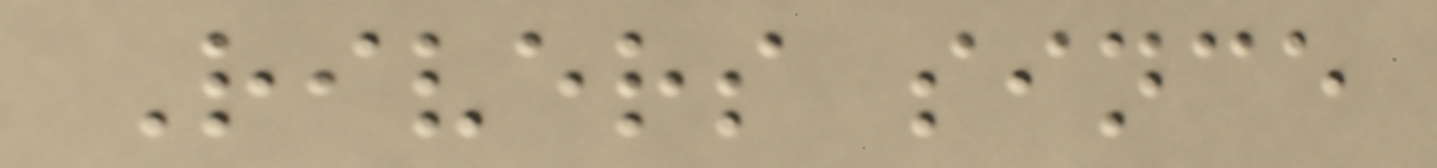Rivers since
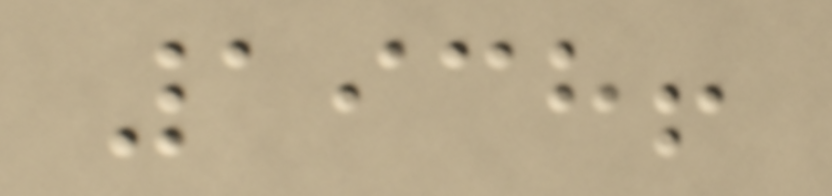1938!
